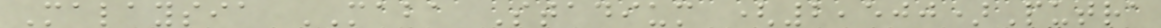Malaysia MABA Stadium (2,500)Putra
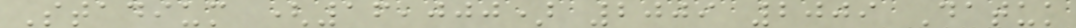Stadium (16,000) 2009 2009 Datuk
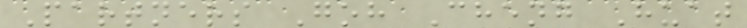Partners Goh Cheng Huat
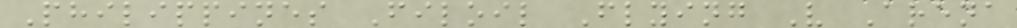Philippines Filoil Flying V Arena
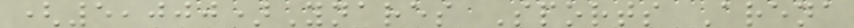(5,000)Ynares Sports Arena
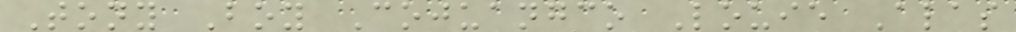Tony Boy Cojuangco Louie Alas
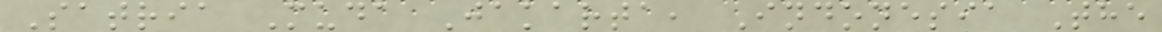Satria Muda Jakarta, Indonesia The
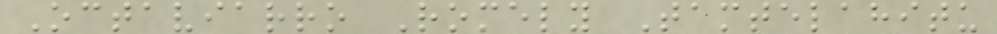Octaviarro Romely Tamtelahitu
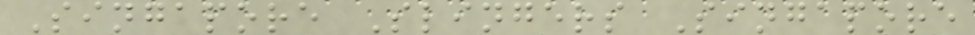Singapore Slingers Singapore
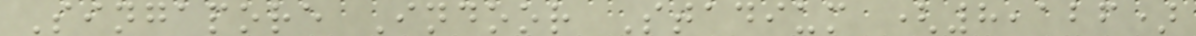Singapore Indoor Stadium (8,126)
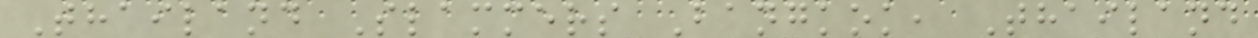Thailand Slammers Bangkok, Thailand
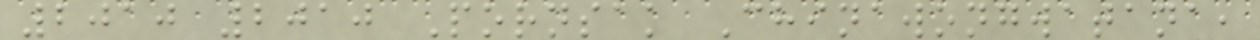2010 2010 Pornsak Chinawongwatana,
